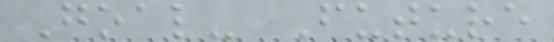Goal- Future
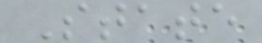State
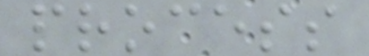process
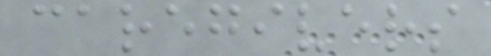caregivers
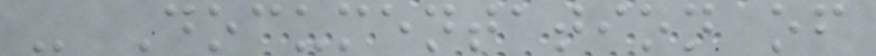- Documentation of
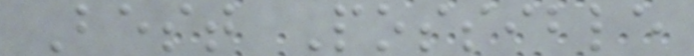Best Possible
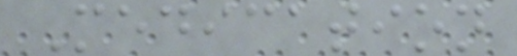Medication
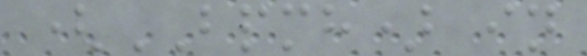(BPMH) in
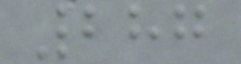287
